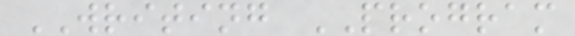WRITING PROGRAM
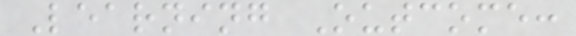Learning Outcome:
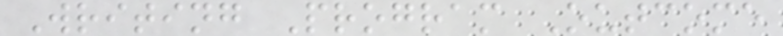Writing Program Outcome
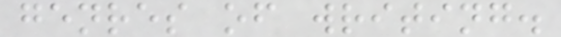genres of writing.
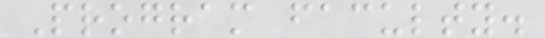Program faculty.
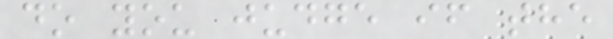do you judge if the
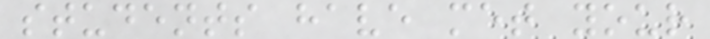students have met your
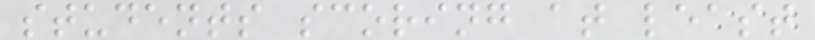students scoring at least
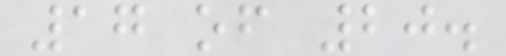17 of 20.
